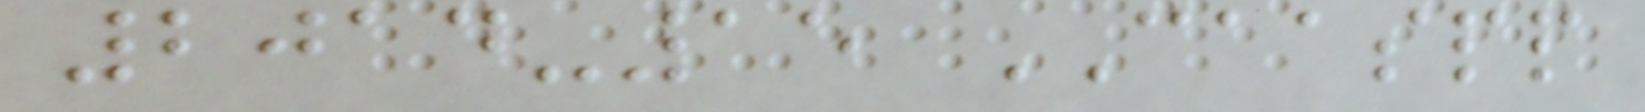2014-15 CAASPP
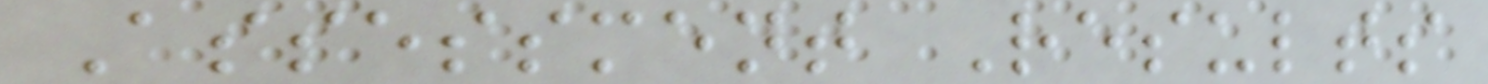Assessment Results
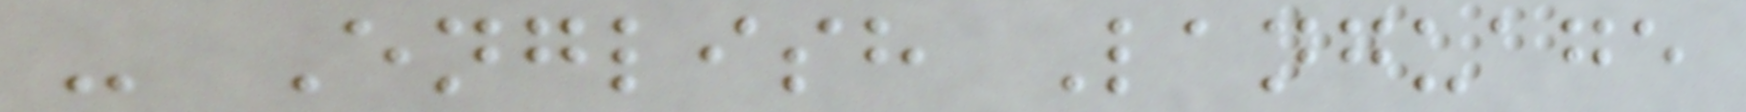- English Language
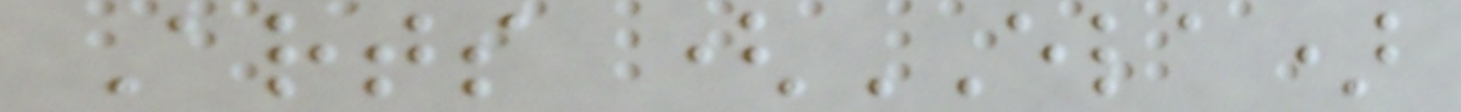Arts (ELA)
